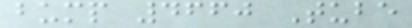bump 4660 Tube
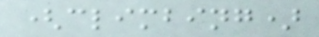(climbing)
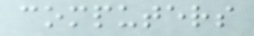computers
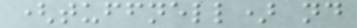(tuffnell) nd
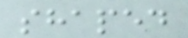shaped
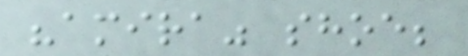"amira" shoe;
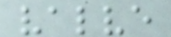valve
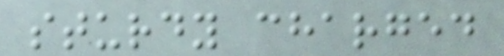sturdy charged
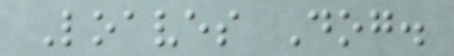Loaves Dog.
